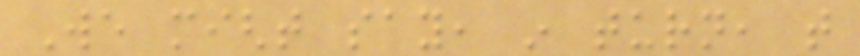We might say, in turn, that
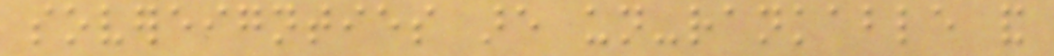sovereignties are un-rankable and
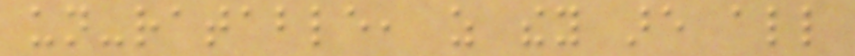un-ratable, as they are all
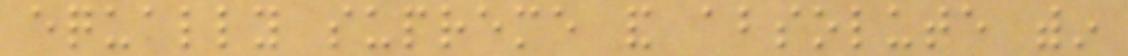equally supreme and absolute within
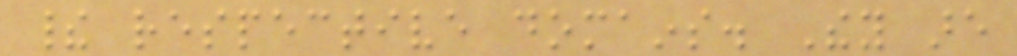their respective domains. They are
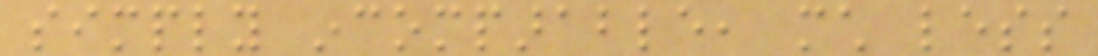simply incomparable, much less
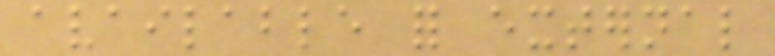available for external
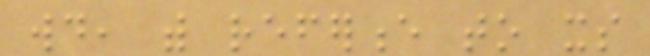would, with reference to its
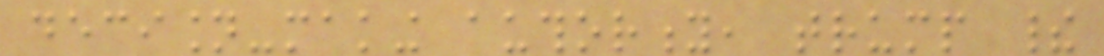decision-making authority, trump their
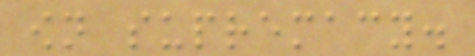own supremacy.
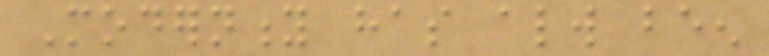Modernity has always been
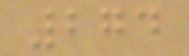274
